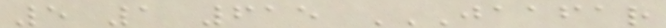5 1 615 JAAFAR
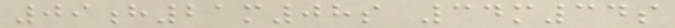09h21m08s 34m34s
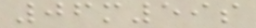06m59s
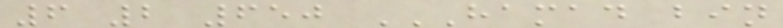6 2 650 HAMAD BIN
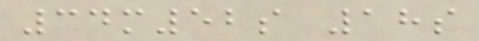34m52s 18s
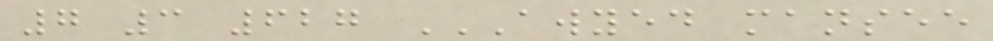7 3 627 AWYED MANSEE
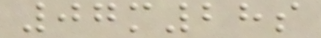07m28s
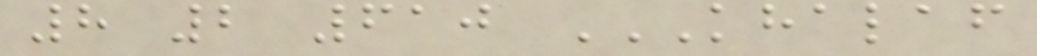8 2 610 KHALAF
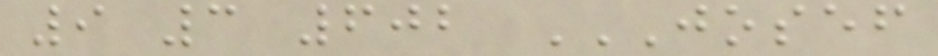9 3 602 JOSEF
